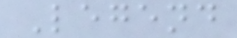Legend
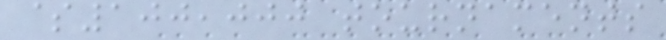$100,000 tournaments
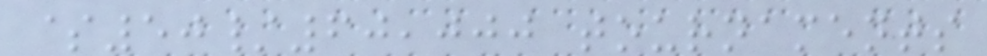$50/60,000 tournaments
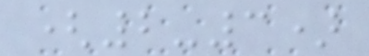(2-3)
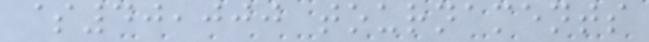$40,000 tournaments
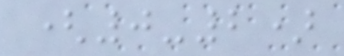(0-2)
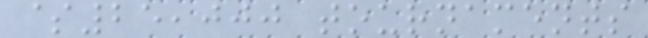$25,000 tournaments
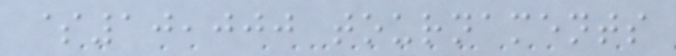$10,000 tournaments
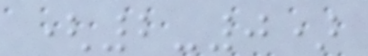(2-0)
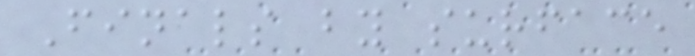Finals by surface
